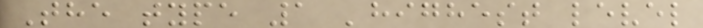The type 1 'highest level
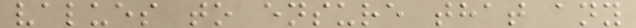values to ensure that any
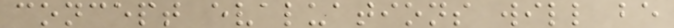concept evaluations will be
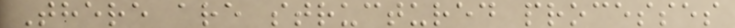There are structured processes
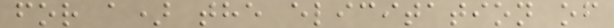for a) the elicitation of
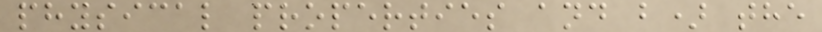physical properties and b) the
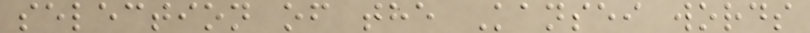selection of the Kansei words
